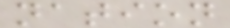nation
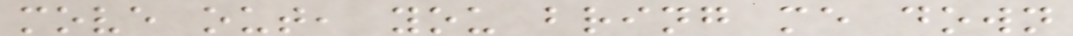move out, you bring me down
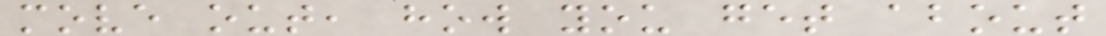move out, how you get about
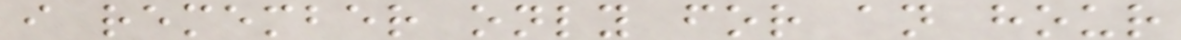i remember only for an hour
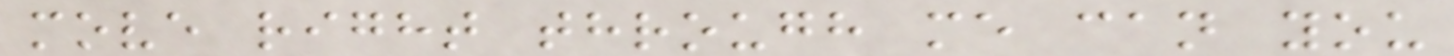move right through me can you
